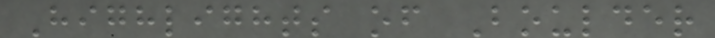Highlights of Boulder
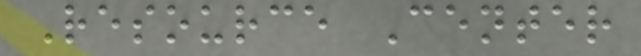Resource Center
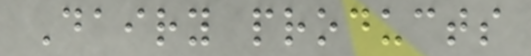Dairy products
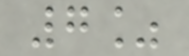7%
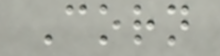Corn
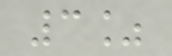3%
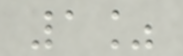1%
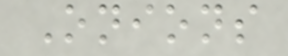Onions
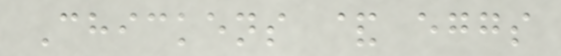Chickens & eggs
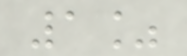1%
